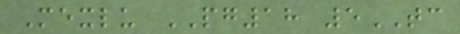Mexlu PG18 5TC
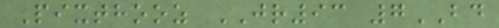Pixthooz JR93 7BD
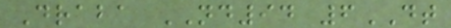Draba ND94 6DT
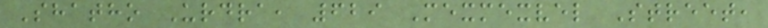Shatho Urdra, 629 Mexmexvel Street,
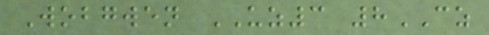Wobgwen UZ3 8CZ
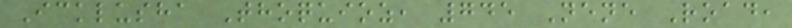Icklusha Thoquioz, 745 Nene Road,
